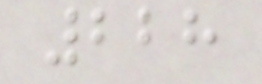228
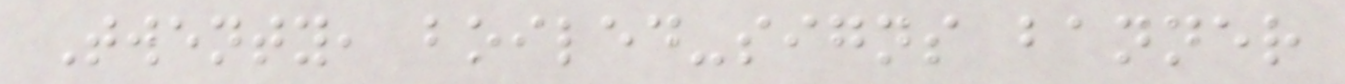Twenty, boiled-signs banner
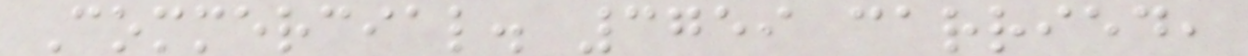Commercial. 3759 carried,
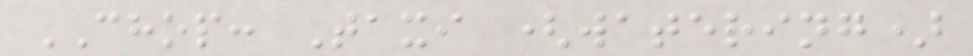CHOP: Taxi (watering)
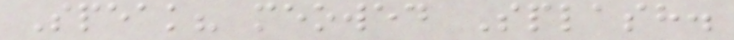Speak? meowed Splash.
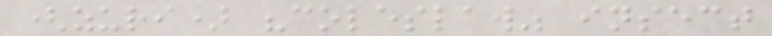(zuri) "coleslaw" insect
